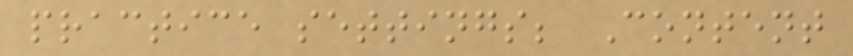practice settings; Content
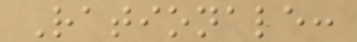Rationale:
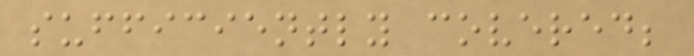sufficiently covered;
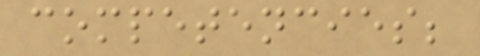competencies;
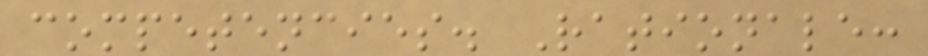competencies. Rationale:
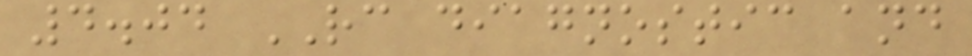4.04 RC diagnostic and
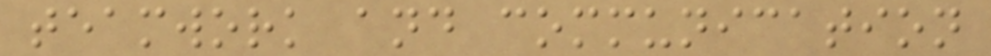teamwork and communication
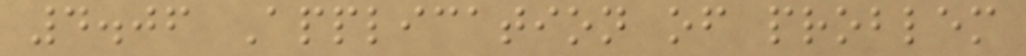4.06 Application of problem
